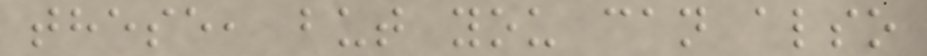these, but you can also
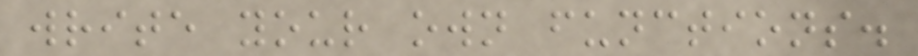write your own functions.
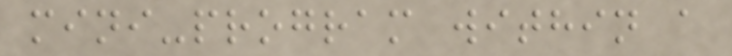mini-program within a
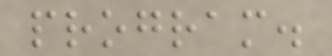program.
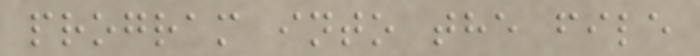program into the file
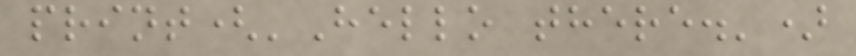print('Hello there.')
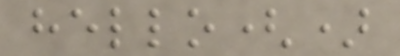hello()
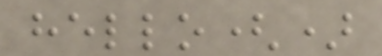hello()
